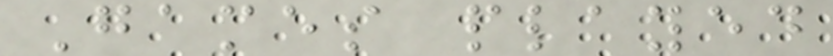Games played
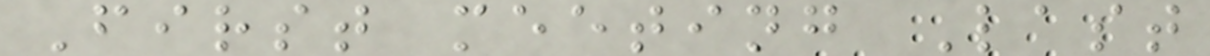First meeting Last
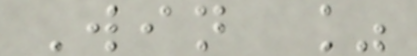Win %
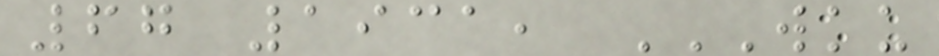67 1931, WKU
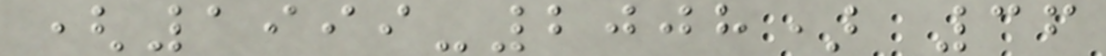(1999-2008) 36
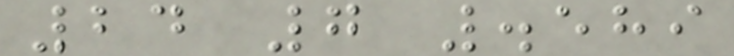24 7 .589
